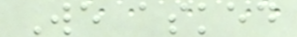We asked
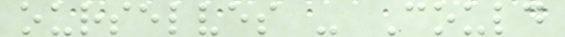ourselves - Could
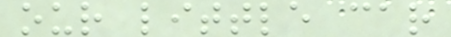our little car
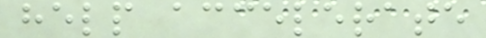help accelerate
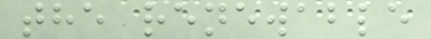the renewable
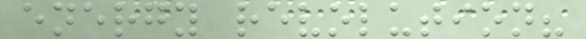energy revolution?
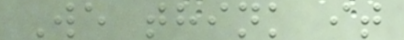We think it
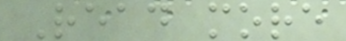Read more
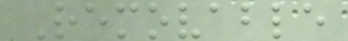Removable
